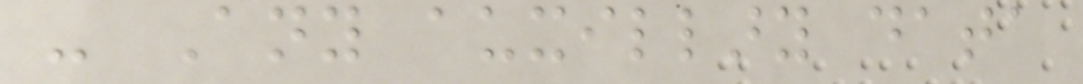- Any auxillary data
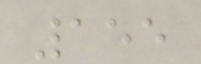155
